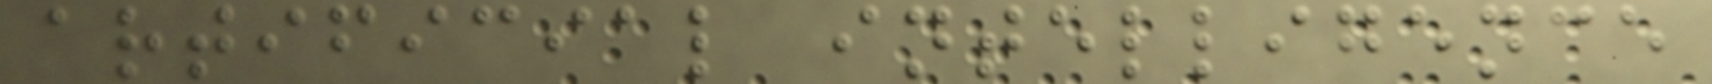artificial intelligence
